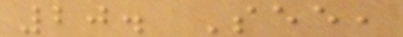20. See,
